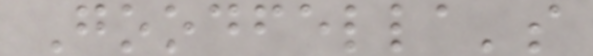Goodfella's
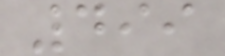499
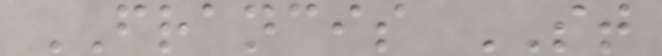FRANCIS ST
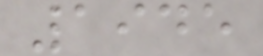1945
